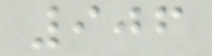906
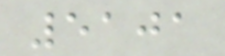5101
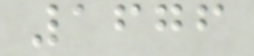1676
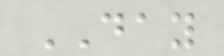DAY
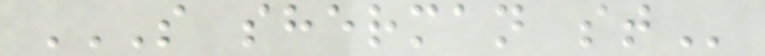S SHERMAN ST
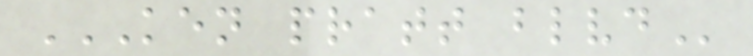KEN PRATT BLVD
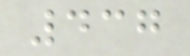437
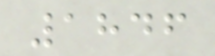1846
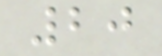20
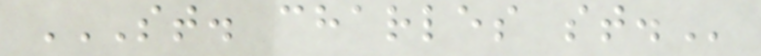ST. CHARLES ST.
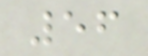56
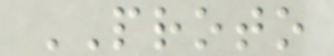PROTO
